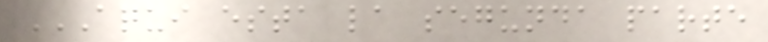AQUI ESTA LA SEGUNDA PARTE
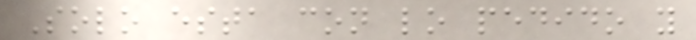Solo esta con lo pedido y
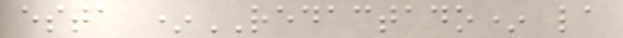esta *REDACTADO* la
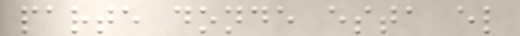parte donde esta el
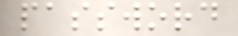password
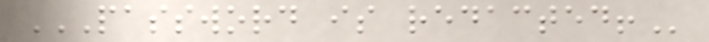PASSWORD IS REDACTED!
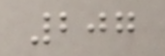207
